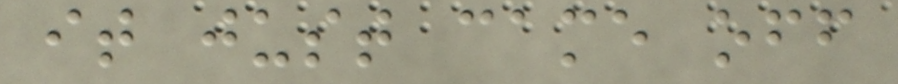it just came off
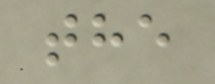the
